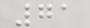71
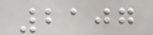2107
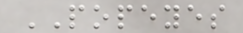POPEYES
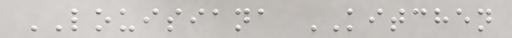LOUISIANA KITCHEN
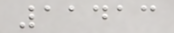11413
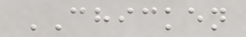CHICKEN
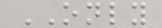ONLY
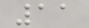11
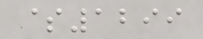$1299
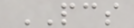PCS
